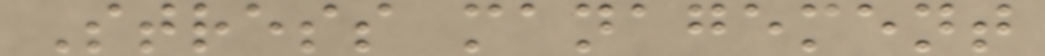Stress management
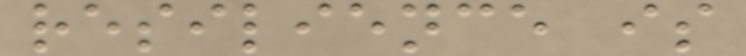resilience is
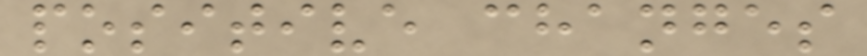positive changes
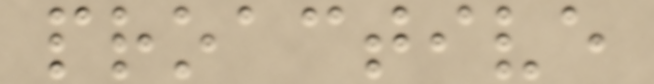proactive
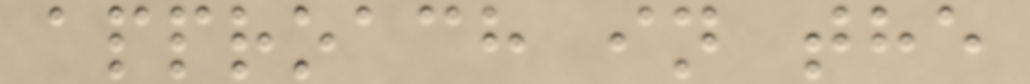approach in the
